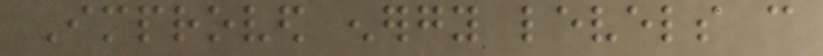Improved energy levels can
